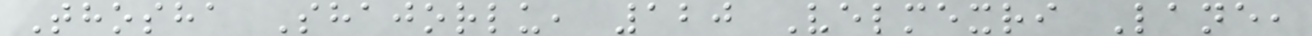Thosha Shajorlu, 120 Velmexri Lane,
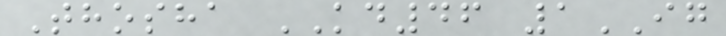Thosha KD46 1IG
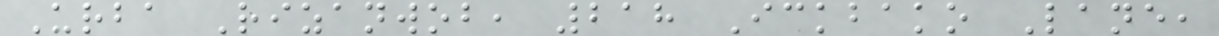Urba Rizanwob, 218 Ickbako Lane,
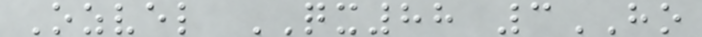Ozvel QX88 3HO
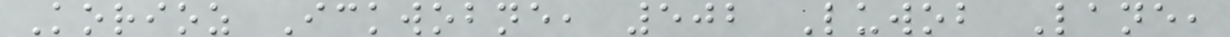Korioz Ickwobne, 502 Luwob Lane,
